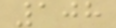108
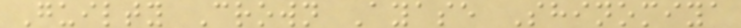Guilty Crown Ayase Shinomiya
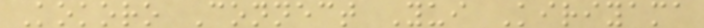Kokoro Connect Yui Kiriyama
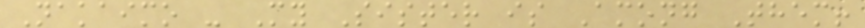Nakaimo - My Sister is Among Them!
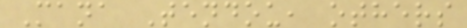Mana Tendou, others
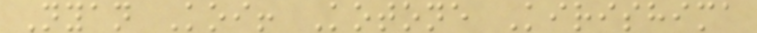Nyan Koi! Kotone Kirishima
